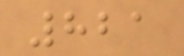821
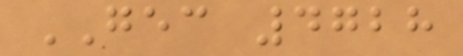GEC 4728
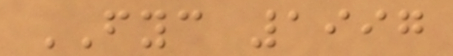FYC 1997
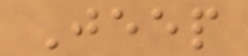Jeep
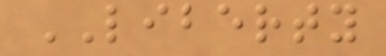LIBERTY
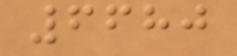6680
